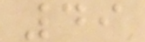49
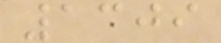1309
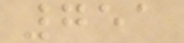751
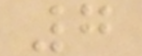7
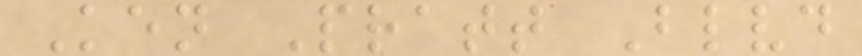Ken Pratt Blvd
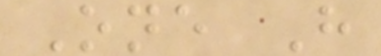One H
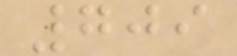709
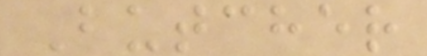Butcher
